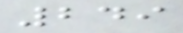249
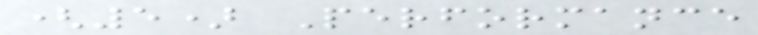(5) Performance
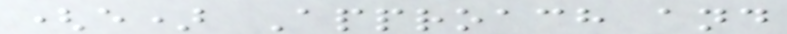(e) Approach and
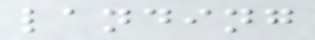landing
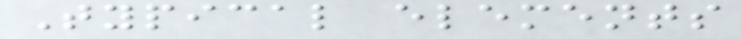Typical elements
